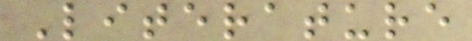Literature
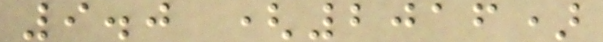9.0 (2016)
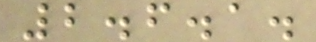2.6.1.
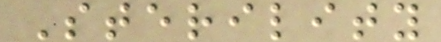Sterility
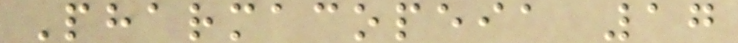Pharmacopeia 17
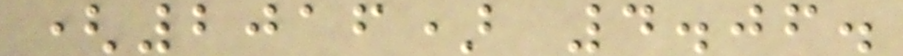(2016) 4.06.
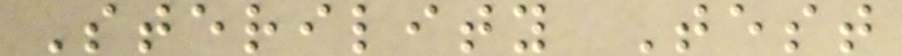Sterility Test
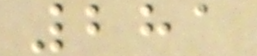281
